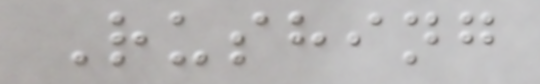Rushing
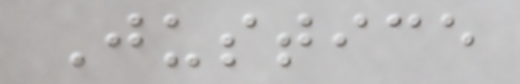Justice
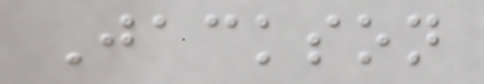Jackson
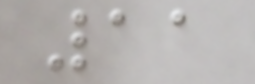11
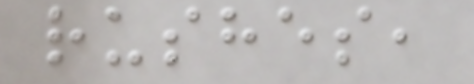rushes,
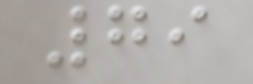79
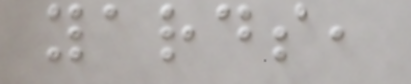yards,
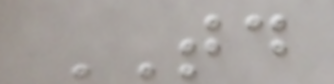TD
